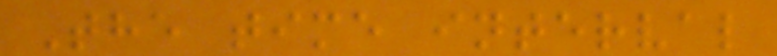The time interval
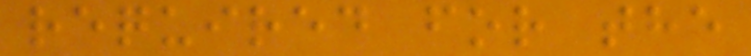required for the
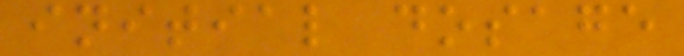initial dosage
